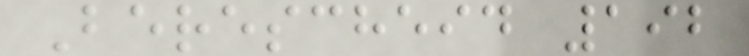Berescheid 192
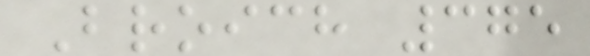Broich 375
